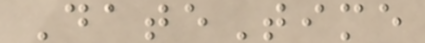DateTime
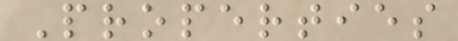Properties
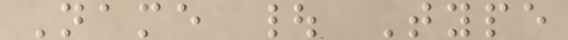Name | Type
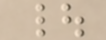|
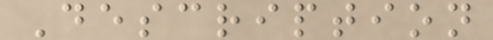Description
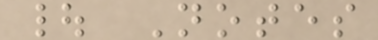| Notes
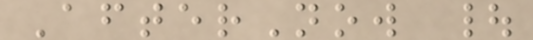AfterNow |
